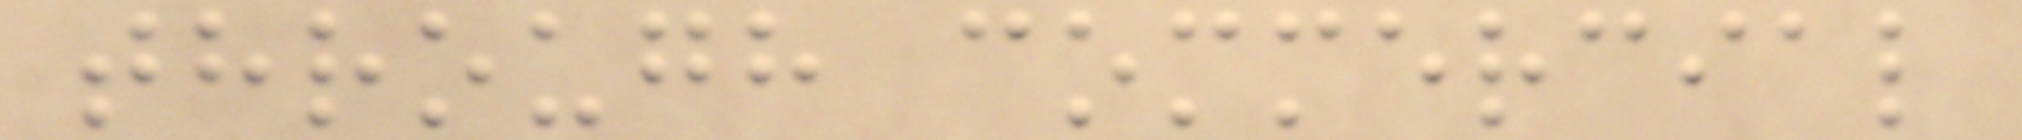through commercial
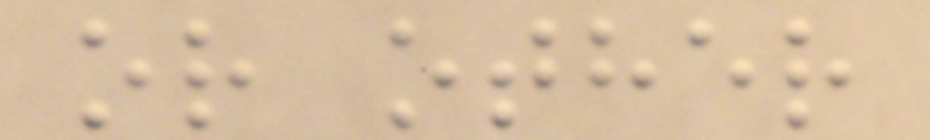or other
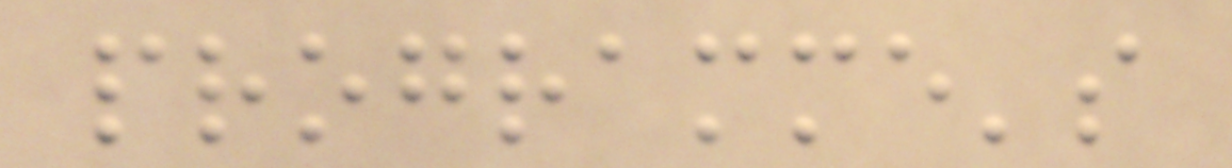programme's
